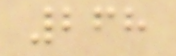268
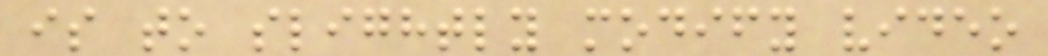is to slightly modify video
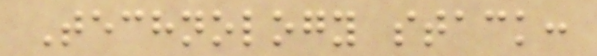Technology stack:
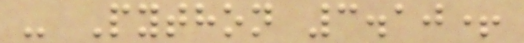- Python 3.10+
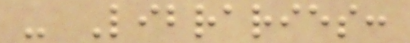- Libraries:
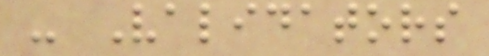- Validators
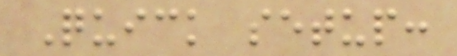Quick setup:
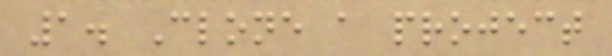1. Clone a project
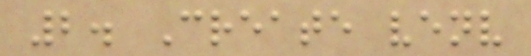2. Create venv
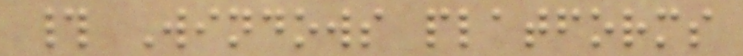# Windows platforms
